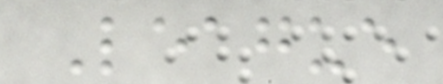League
